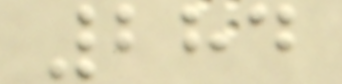284
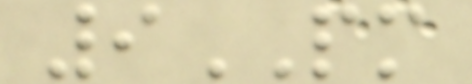9PM
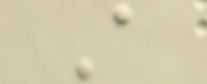A
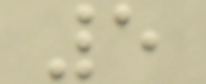5
